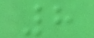8
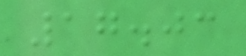17.03
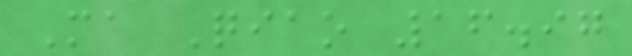Ma Qiao 16.97
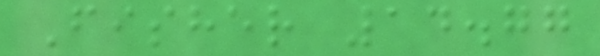Fisher 14.77
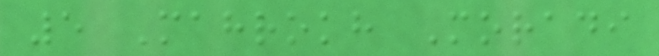5 Mahrokh Moradi
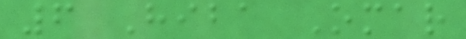6 Hiba Omar
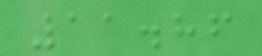11.86
